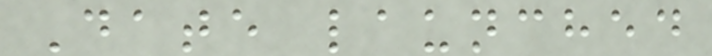Date launched
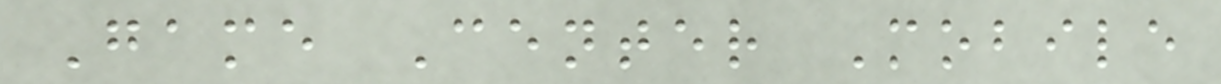Game Center Mobile
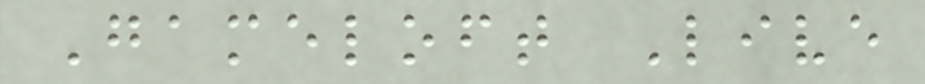Gameloft Live
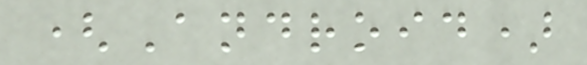(Android)
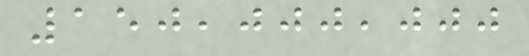150,000,000
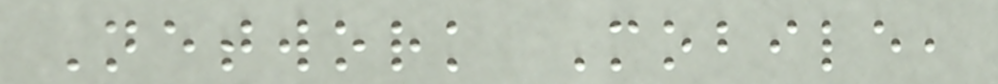Network Mobile,
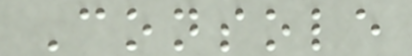Console
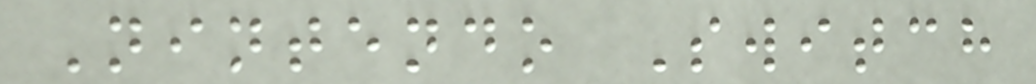Nintendo Switch
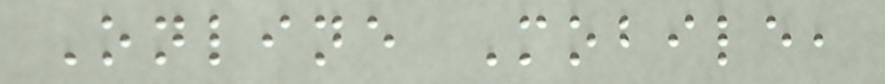Online Mobile,
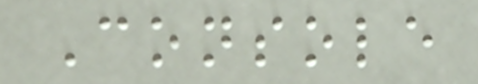Console
